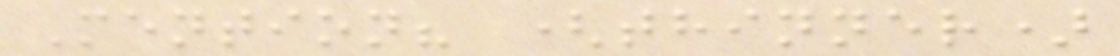Mention? (thinner)
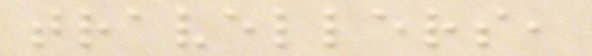travellers,
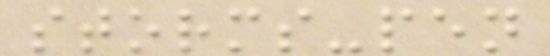storms-pen
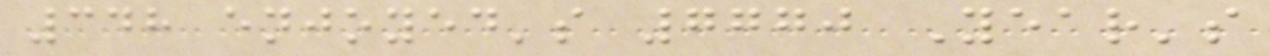348 enjoyed's 7770 Year's
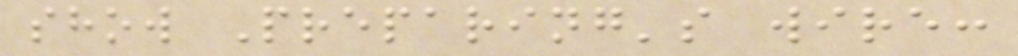show Preparing's wire:
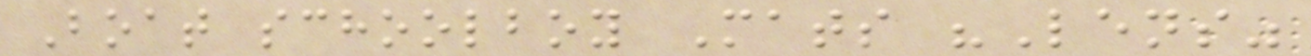Boat schoolboy Mats "Lens"
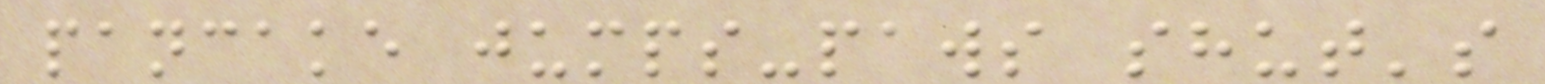pancake jumps-paws shut's
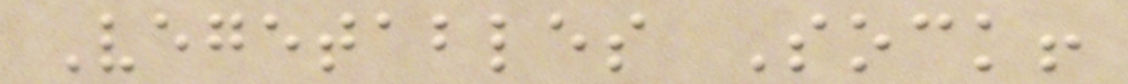Vegetables Sock!
